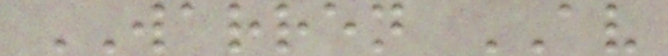WARREN AV
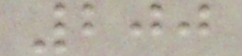200
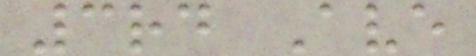3rd Ave
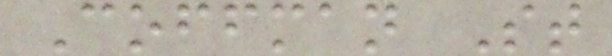Coffman St
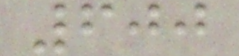600
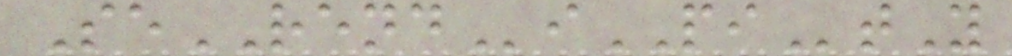SeRENDiPItY
